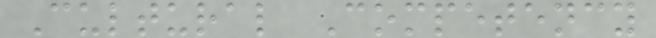Cultural Competency
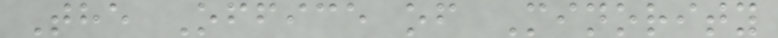The Office of Minority
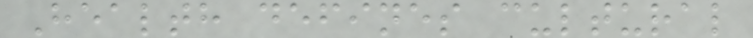Health defines cultural
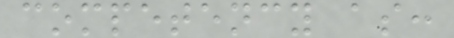competency as:
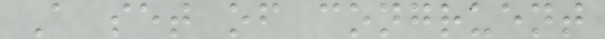A set of congruent
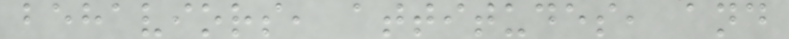behaviors, attitudes, and
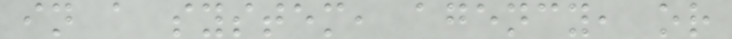in a system, agency, or
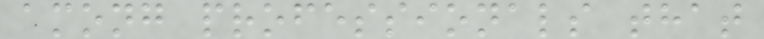among professionals that
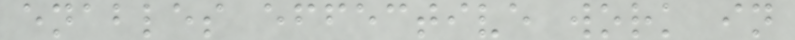enables effective work in
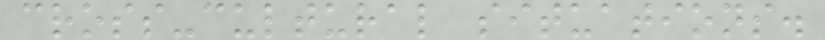cross-cultural situations.
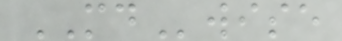MDwise
